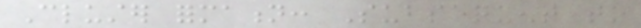Cluster formation: Subsequent to
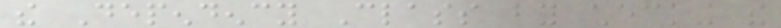the Dependency Class by checking the
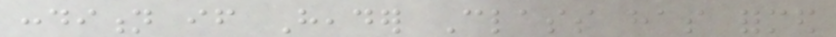condition if Header Class has formed
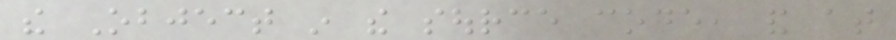the Object in the source code, and at
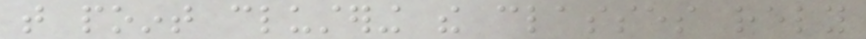that point clustering the classes rely
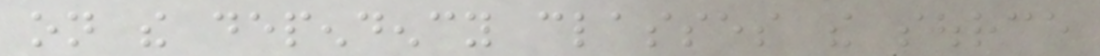on the dependency classes the source
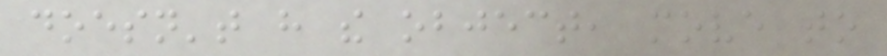doesn't have the object, move to
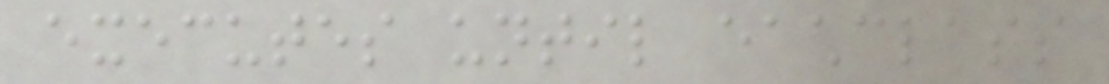executes until eachclass
